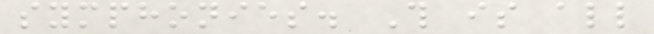symphonies. This is all
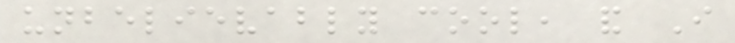unbelievably cool, and I
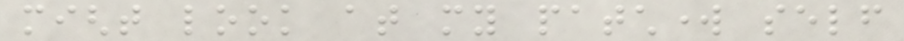might look at my patchwork self
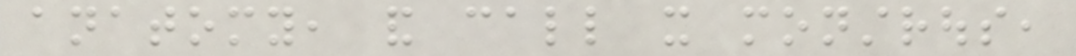anatomy, and call it monstrous,
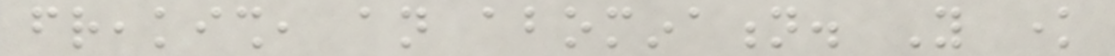freakish, an abomination. You know
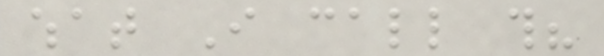what I call this?
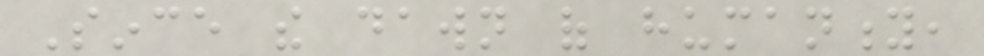Since the dawn of humanity,
